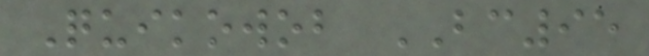Quikowob BC95
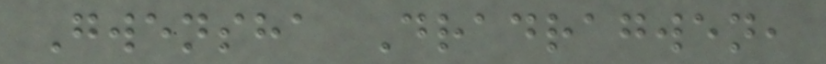Gwensha Dradragwen,
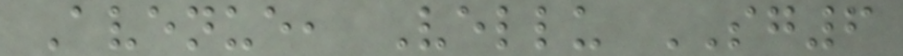Avenue, Vellu SG6
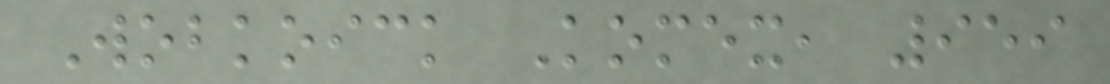Wobkoick Komex, 959
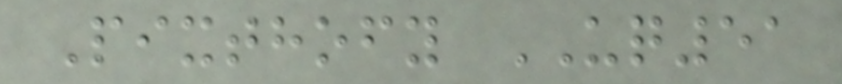Pixthofy UQ51
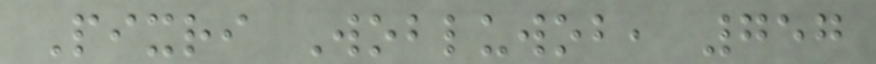Pixri Wobluwob, 757
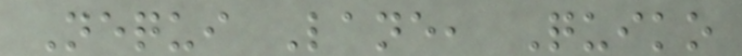Nequi Lane, Quiko
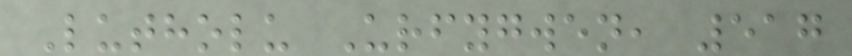Lutholu Urfygwen, 517
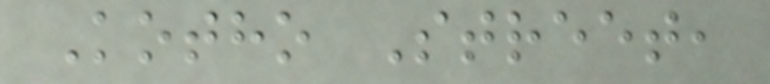Kotho Street,
